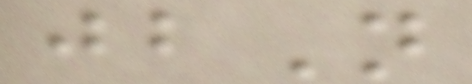jbN
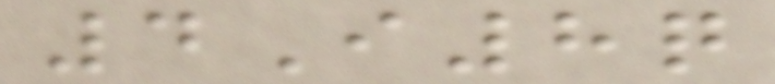4I8q
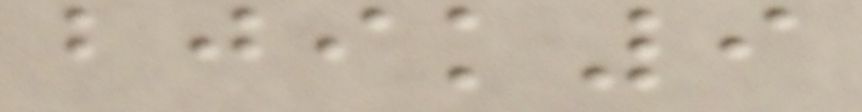bjik9
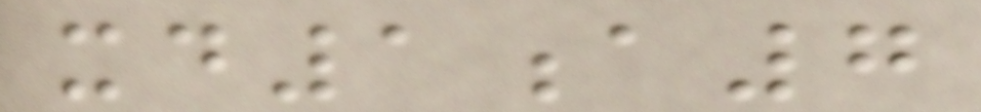xd1a7
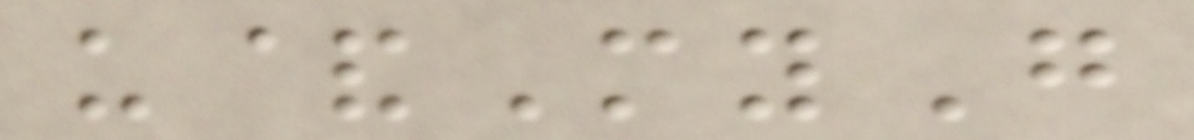u&MyG
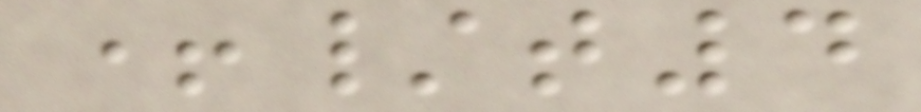+/t4
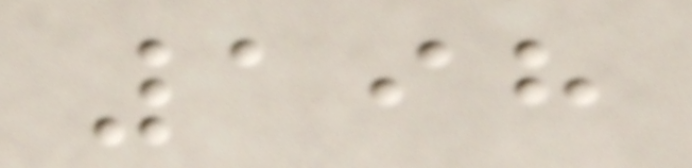198
